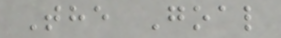The Goal
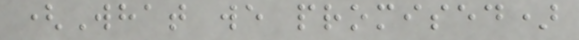(What we promised)
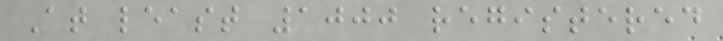At least 1000 registered
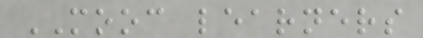MOOC learners
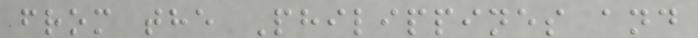from the Philippines and
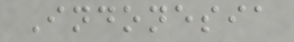Indonesia
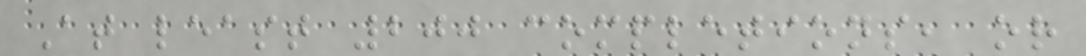At least 200 completions, or
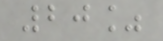20%
